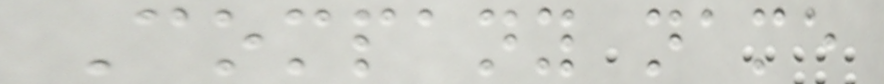Company name
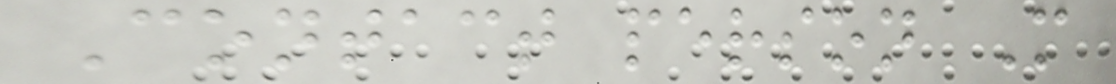Contact person M
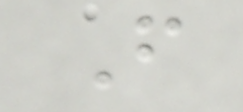F
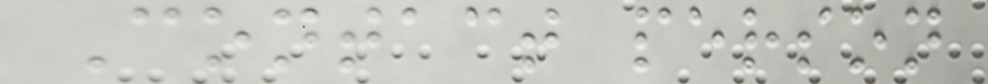Contact person
